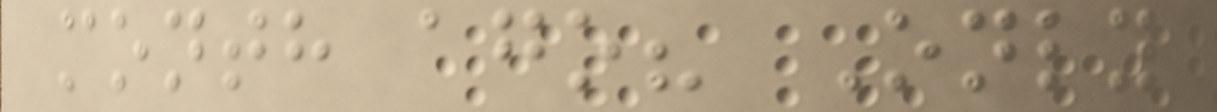month ago? Only
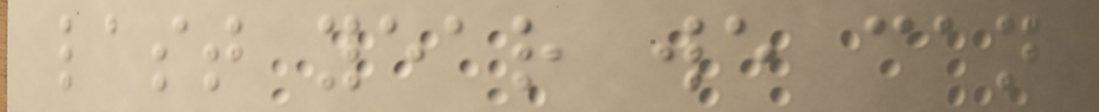last year we can
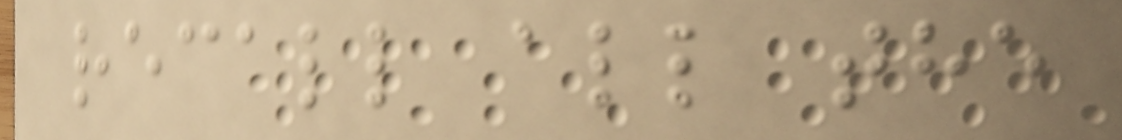recall all the
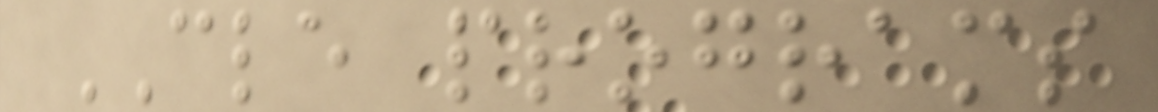CLE programs
